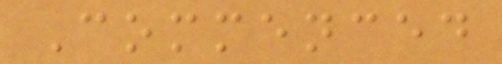Commenced
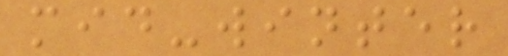mid-winter
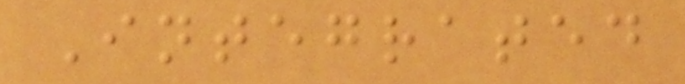Integrated
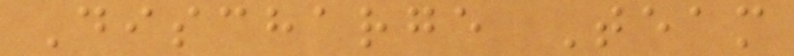Discharge Team
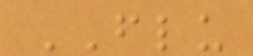FLU
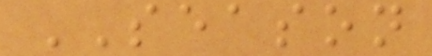SEASON
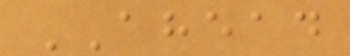AHEAD
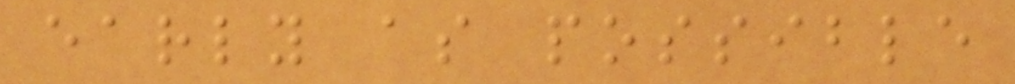early as possible
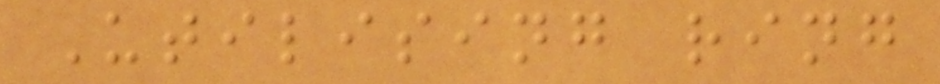Utilising ring
